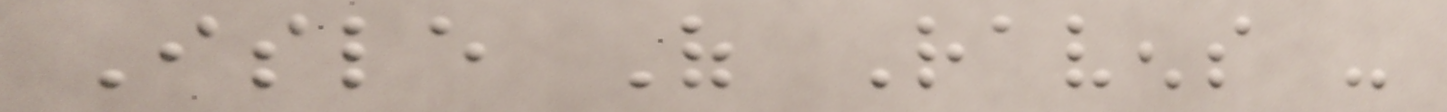Isle Of Ravens -
